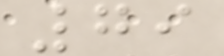79
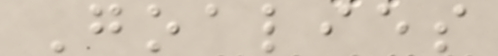Goalies
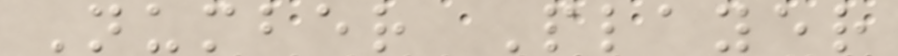Number Player
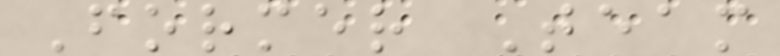Former Team
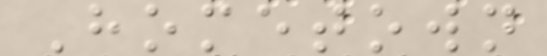Hometown
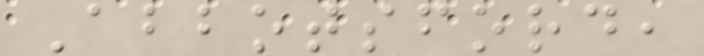Abbotsford,
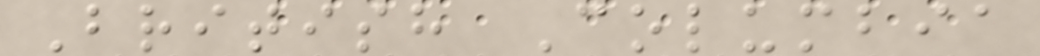British Columbia
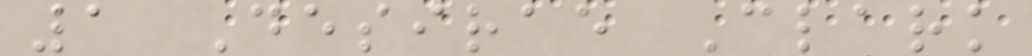1 Desirae Clark
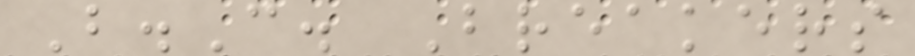B.C. Breakers
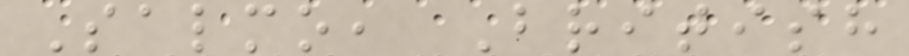Salmo, British
